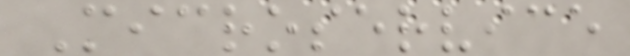Microservice
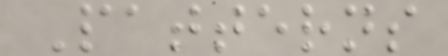Patterns
